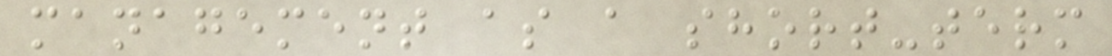management as a short-term
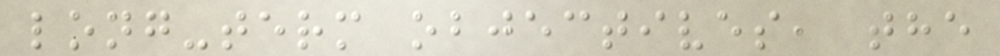long-term objectives, the
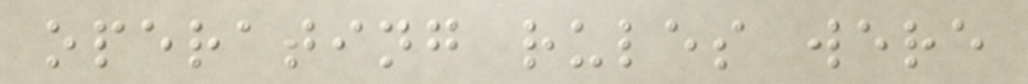operating rules were
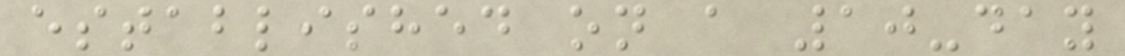established on a 10-day
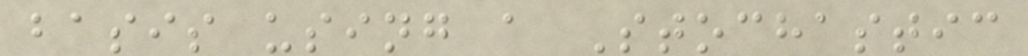basis using a Stochastic
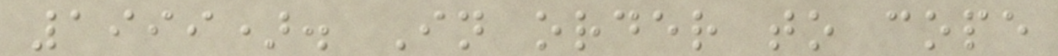1999). In order to cope
